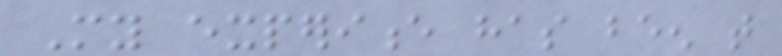My experience has been that
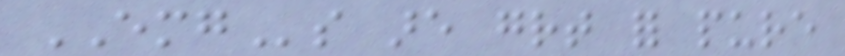EMGs are great for pure
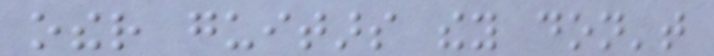other guitars they don't
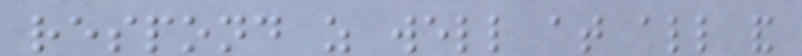respond as well at all and
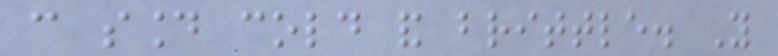can sound cold and brittle. You
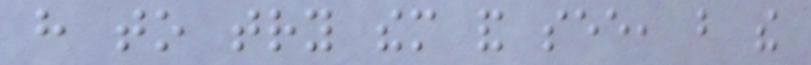have to try them and see, but the
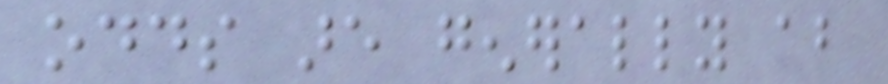odds are generally about
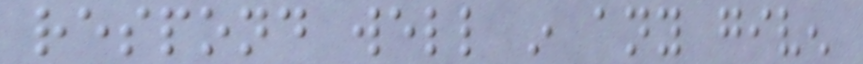respond well in any given
